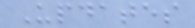Updates
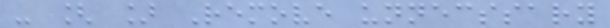- [ ] Remove unnecssary
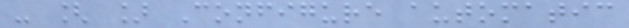- [ ] Configure automatic
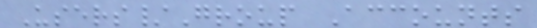Users/Group Accounts
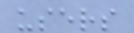users
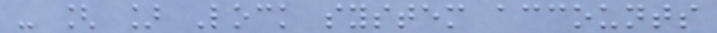- [ ] Lock system accounts
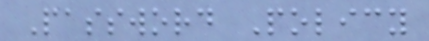Password Policy
